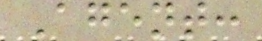Agent:
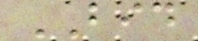BID
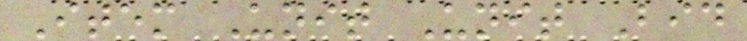Item Unit Unit Bid
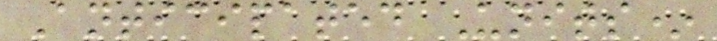Anticipated Units*
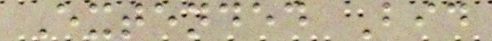Extended Bid
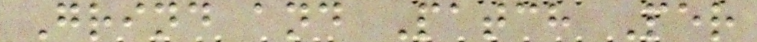Grind and Patch Per
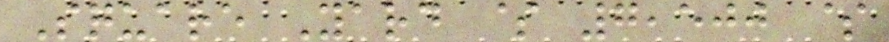Square Yard $ 7,500 $
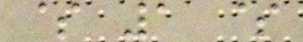$ 1 $
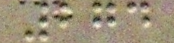274
